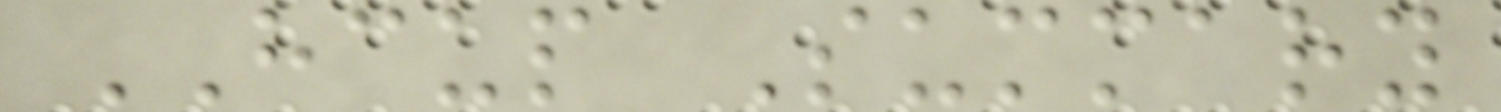HCUP Summary
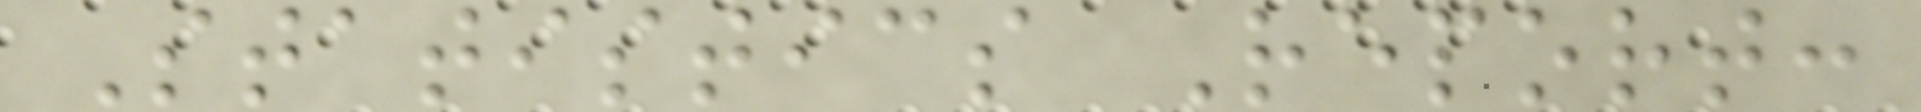Statistics Report:
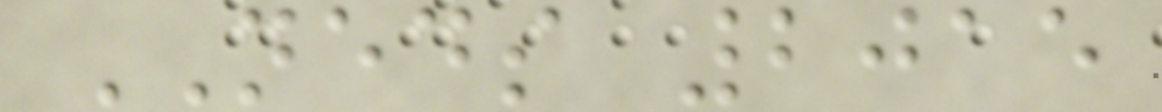NEDS 2015
